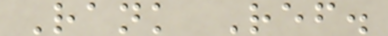Rank Ref.
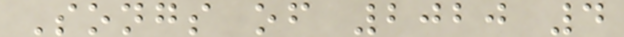Songs of 2020 4
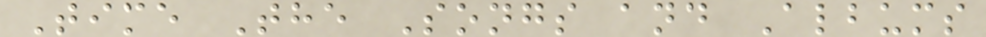Time The Songs and Albums
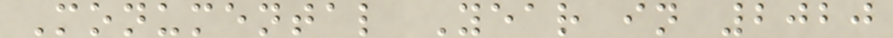Monumental Year in 2020
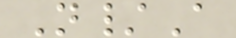N/A
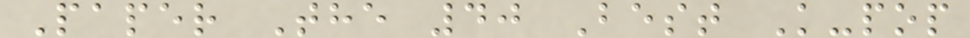Paper The 40 Best K-pop
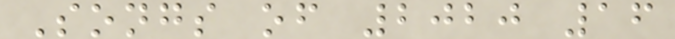Songs of 2020 16
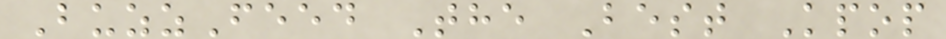BuzzFeed The Best Kpop
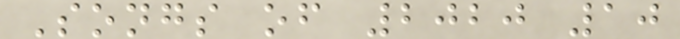Songs of 2020 10
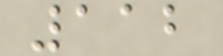112
